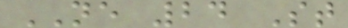NE 24 St
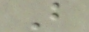B
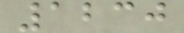1230
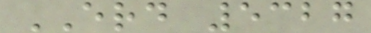ERD 5327
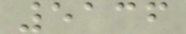5136
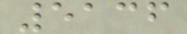5136
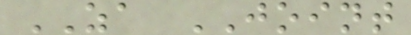ZA JOINT
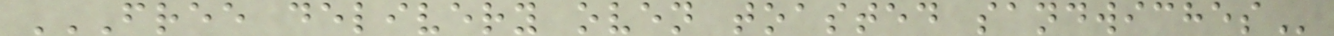FREE DELIVERY OVEN TOASTED SANDWICHES
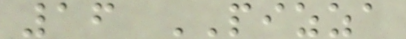16 PIZZA
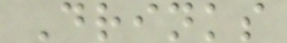Drinks
